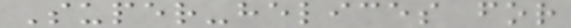Super-helices for
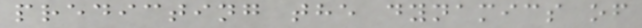predicting the dynamics of
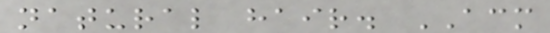natural hair. ACM
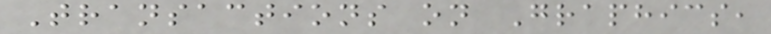Transactions on Graphics,
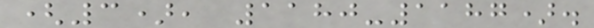(3), 1180-1187).
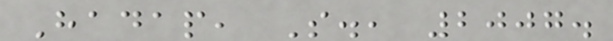Hadap, S., 2007.
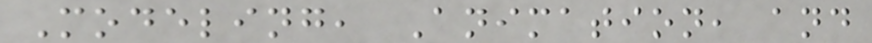Modeling, Animation, and
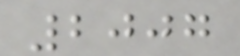2007
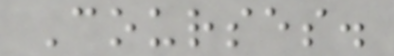Courses.
